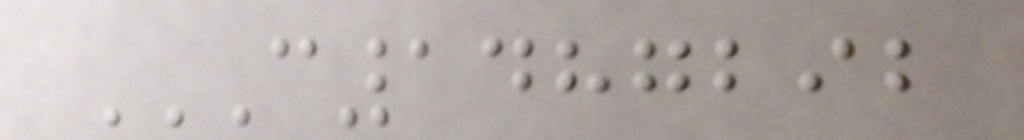C1487292
